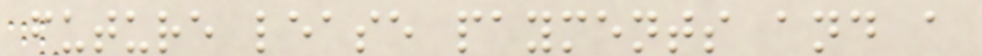future lease payments and a
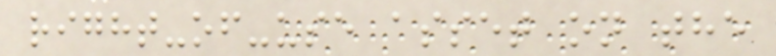right-of-use asset on the
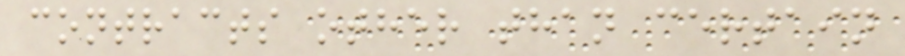contracts other than certain
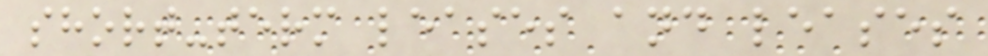short-term leases and leases
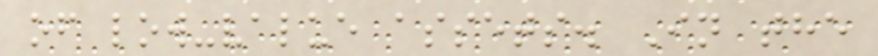of low-value assets. In the
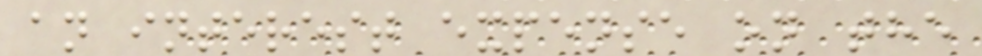an interest expense on the
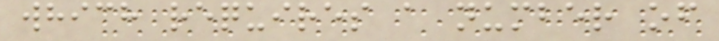which requires a number of
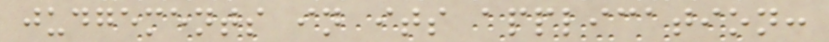judgements in its application:
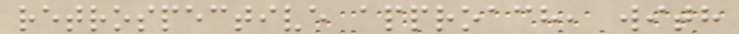retrospective approach, with
